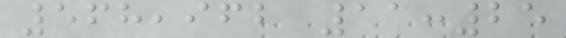568,962 11:25
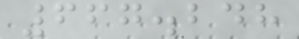667.248
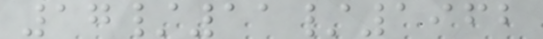17/11/1962
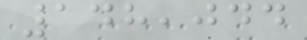148,044
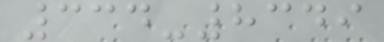334-8349
